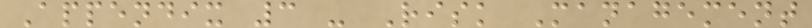Appendix 3 - Risk Management
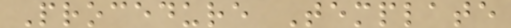Procedure Template
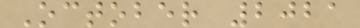October 2021
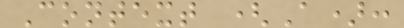Context (A):
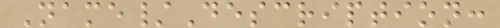Name/Description:
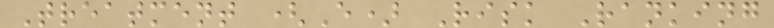Treatment (E) Risk Ranking
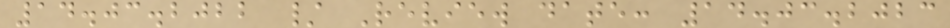14.03.2022 / Review date: 14.03.2023
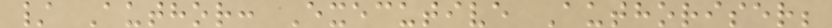/ Author: Executive Authoriser;
